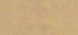K
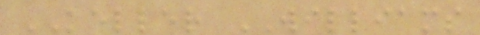KELLER WILLIAMS
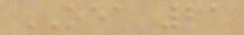OEA 21
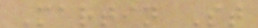Martin St
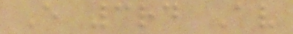E 3rd Av
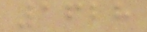1628
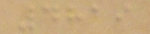4819
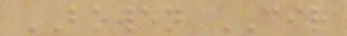BOWEN CIR
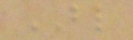BL
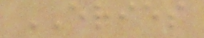ERIES
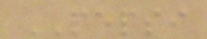PEPSI
